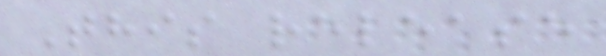This release
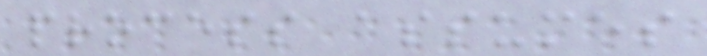process assumes
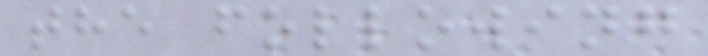the following
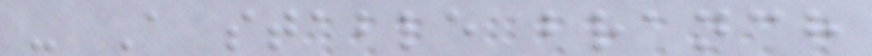- A stable branch
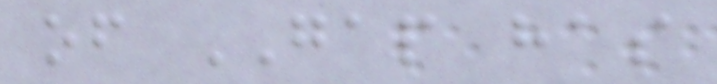of GAP has
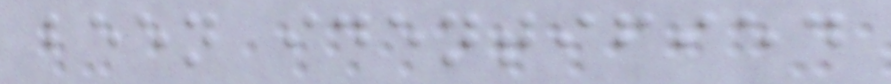been identified
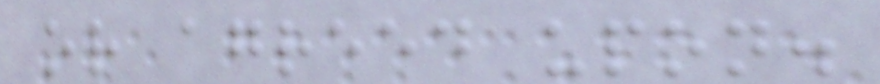or agreed upon.
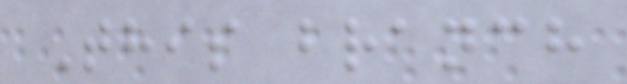This branch
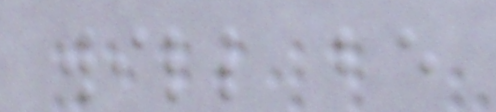will be
